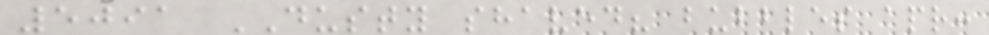5091 DUSTY shaved? bubbles apr:
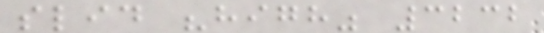slid "high" 3232
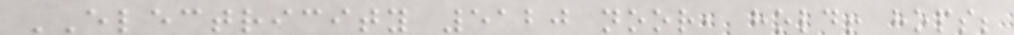ELECTRICITY 5120 noor, hold! hops;
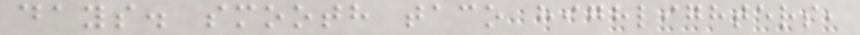days. smooth taco highlighters,
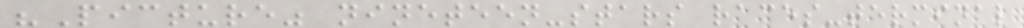"Picture" nineteen-stars races-terminal
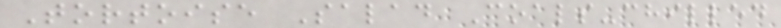Tortoise Salad Coals-chilled
